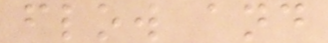flow and
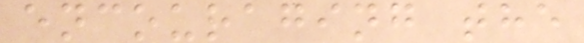encouraging the
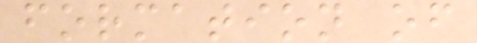formation of
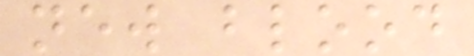new blood
